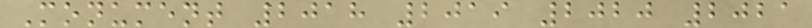Monument 2018 2019 2020 2021
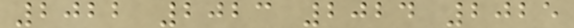2022 2023 2024 2025
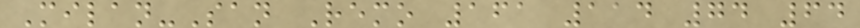Milan-San Remo 161 114 74 64
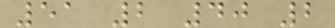51 2 40 2
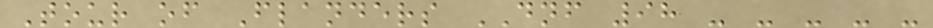Tour of Flanders DNF 98 - - - - -
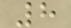8
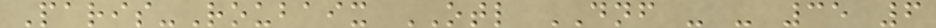Paris-Roubaix OTL DNF - - 35 6
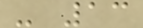- 13
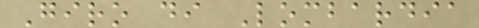Giro di Lombardia
